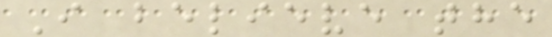I believe the
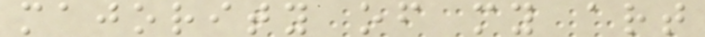majority of my art
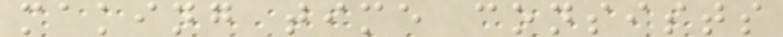making time consists
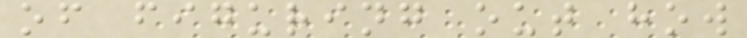of figuring out how
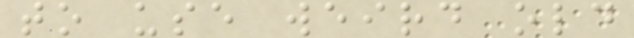to use weird old
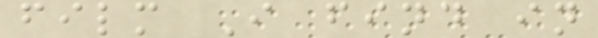film I find in
